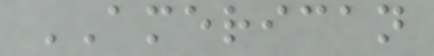AMERICAN
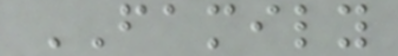FAMILY
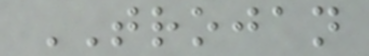TROJAN
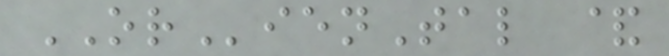ORienTal &
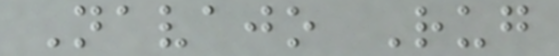Navajo Rug
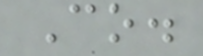Co.
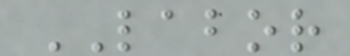LABOR
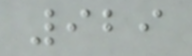929
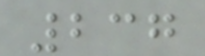237
